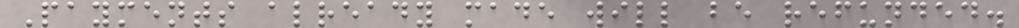Payments already made will be refunded.
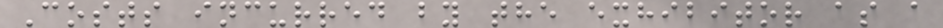Costs incurred by the exhibitor as a
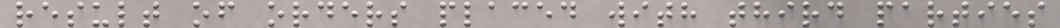result of orders placed with third parties
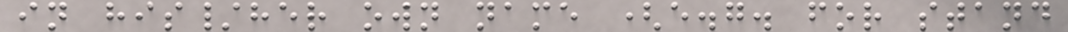in his/her own name (e.g. for stand
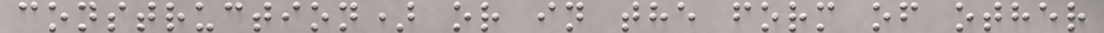construction) or in the form of other
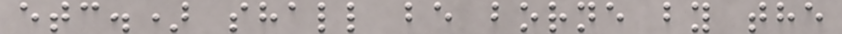etc.) shall be borne by the
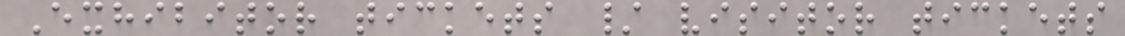Exhibitor tickets / visitor tickets
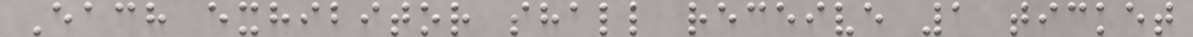Each exhibitor shall receive 1 ticket
